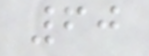60
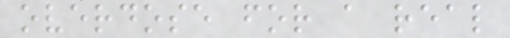overdose for a real
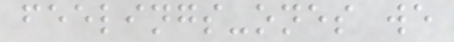feelings-ones we
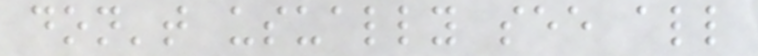don't usually see all
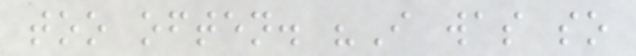too often. "I was so
